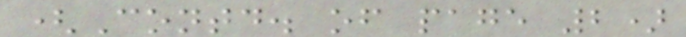(Contd. of page 2)
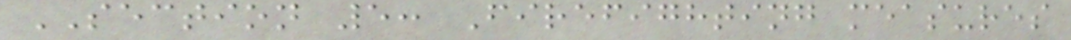SECTION 5: Firefighting measures
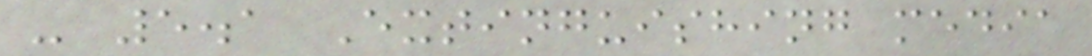- 5.1 Extinguishing media
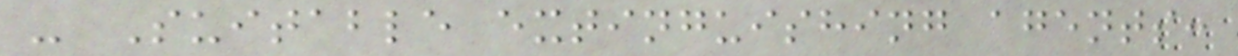- Suitable extinguishing agents:
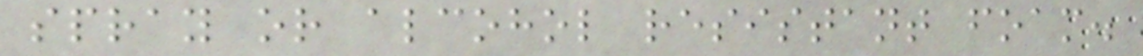spray or alcohol resistant foam.
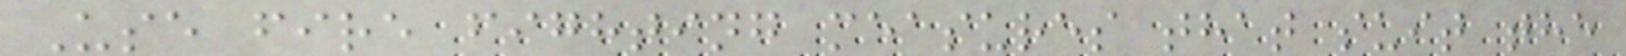Use fire fighting measures that suit the
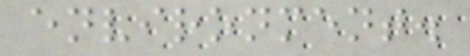environment.
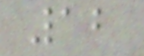12
